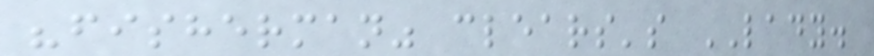"fisherman" clears's LADY.
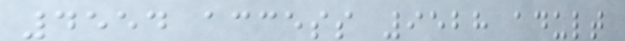4554 access 9528 adult
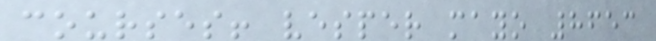courses! vesper mayo 8653
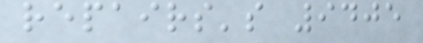repairs's 9405
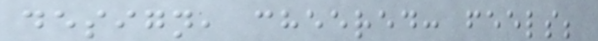design, cheered: feels;
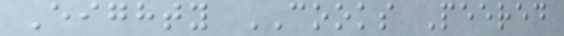Eighty COOKS Peered
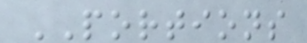PORTIONS
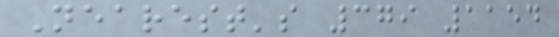Nearest's 379 1154
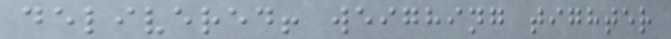delivered! weighing tighter
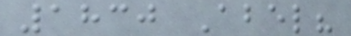1830 Abel?
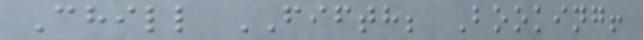Chill FIFTH; Booking!
